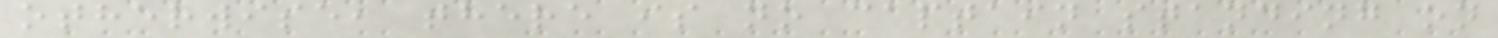otherwise, there is no captain standing on
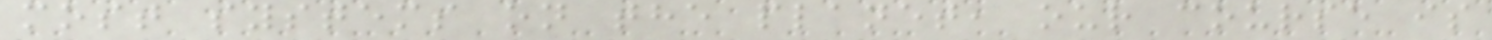most systems on the planet, our course is
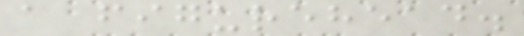a figurehead.
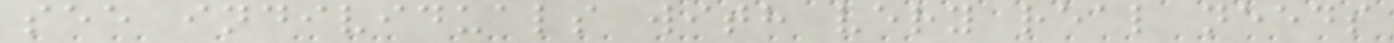see individuals with very real needs
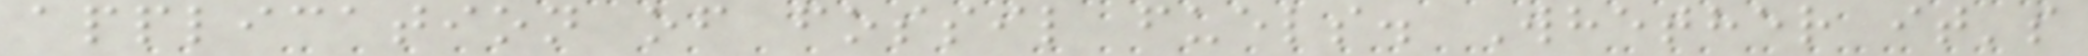application of fossil fuels. Whether it's
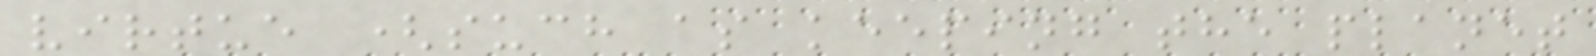virtue (such as keeping the planet
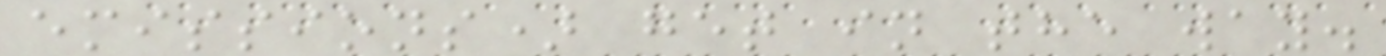emissions) get in the way.
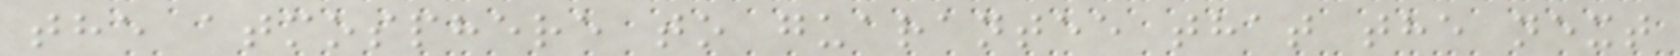the atmosphere to guarantee that the next
